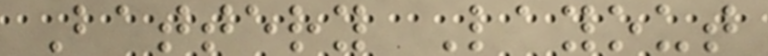Battery Layout
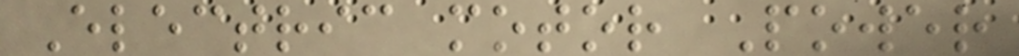Electric motor Power
